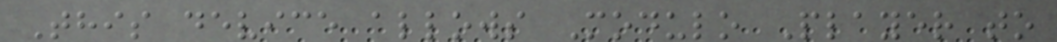This device allows Modulo Player to
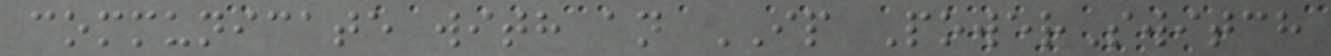communicate with an IP PowerSwitch
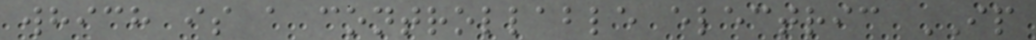which is a controllable electric IP
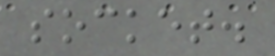socket.
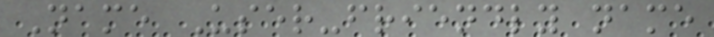Name User-friendly name
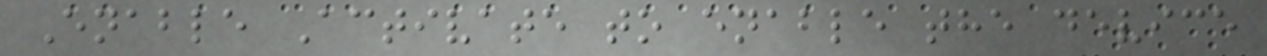Enable Activate to enable the device
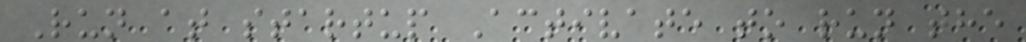Run at startup Activate to run the
